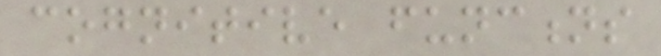cognitive functions
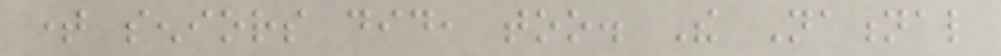time seniors did, too. The National
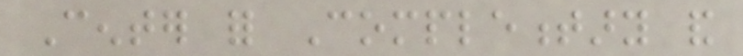Center for Complementary and
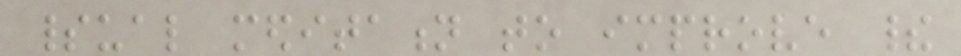spiritual meditation to improve their
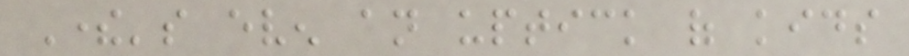There's even an uptick of kids
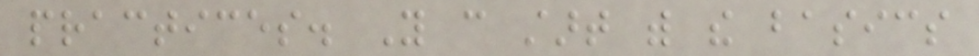practices. You can start with the basics
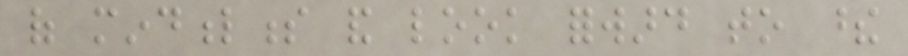of mindfulness and look forward to these
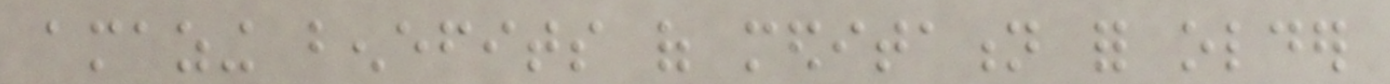amazing benefits of meditation for older
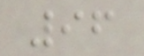96
